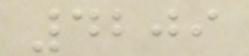4209
